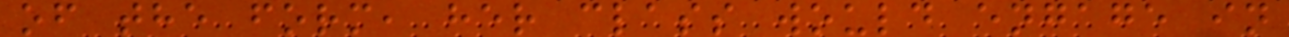of the form, her class would engage in
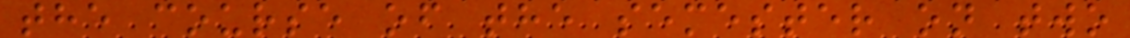the course of the semester on two
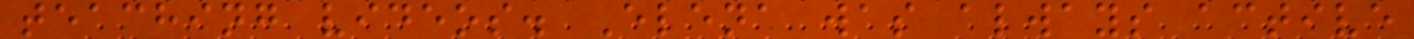teaching videos. Elena was always active
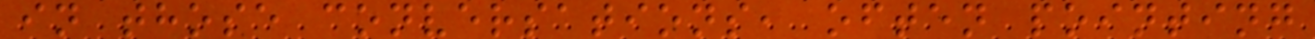in those conversations, often pointing
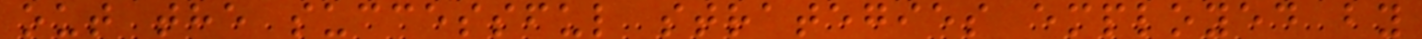out the successful strategies employed by
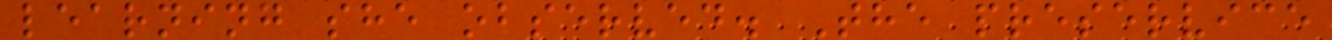learning she observed. The preservice
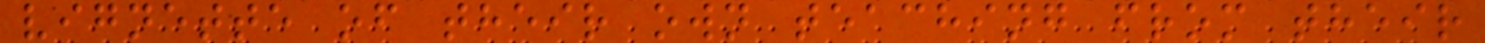vignette of their own teaching from their
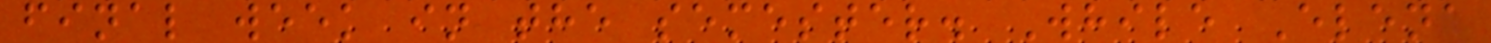final week in the semester. While Elena
